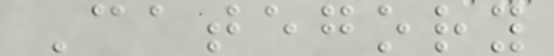Category
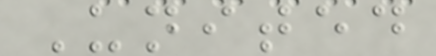United
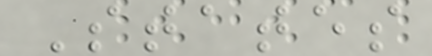States
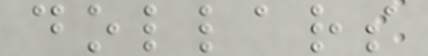dollars
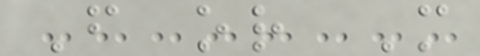F or M
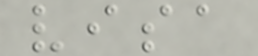visa
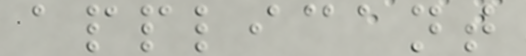applicant
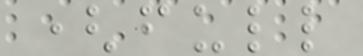(full
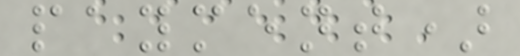payment)
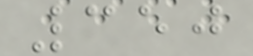350
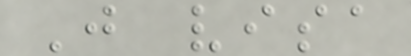J visa
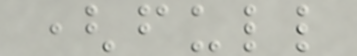(full
